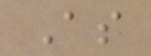As
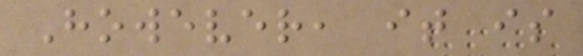However, it is
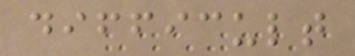difficult
